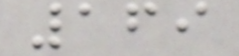169
